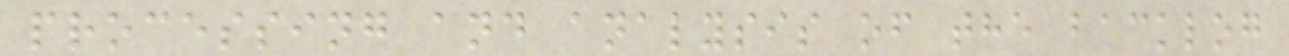processing and analysis of the backlog
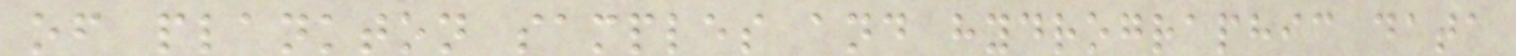of plankton samples and hydrographic data
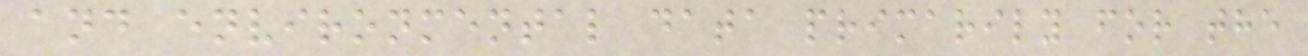and environmental data primarily for the
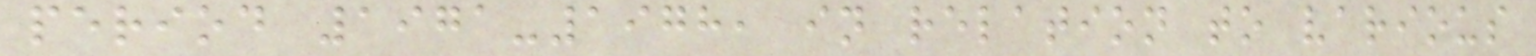period 1971-1978, in relation to various
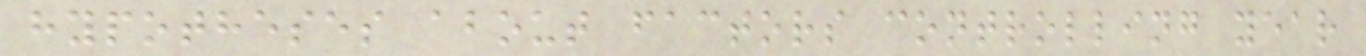hypotheses about factors controlling year
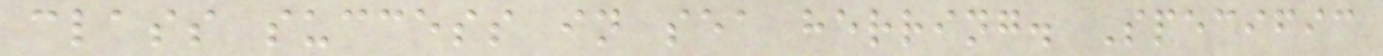class success in sea herring. Specific
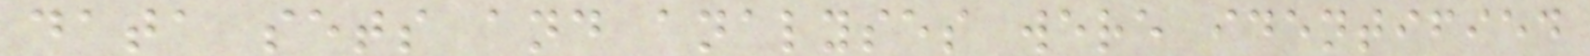data sets and analyses were identified
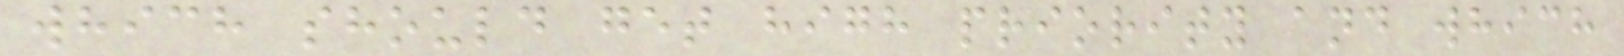which should get high priority and which
